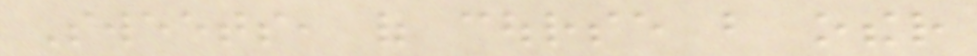Sweets, of course but other
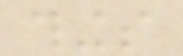things
